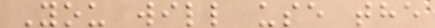You will use the
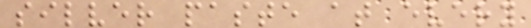silver paste at every
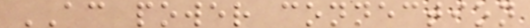AC power connection
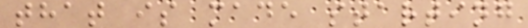that is made starting
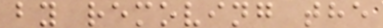by removing the
